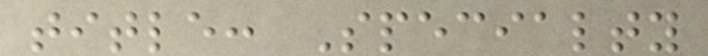title: Specialty
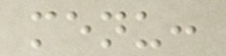menu:
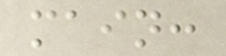main:
